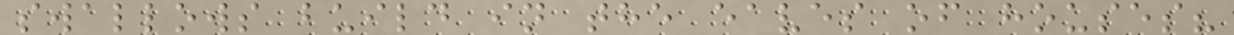swallows build in the eaves of houses?
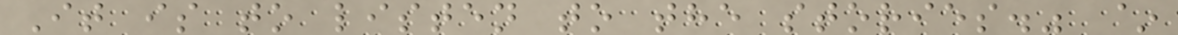It is to listen to the stories." ~
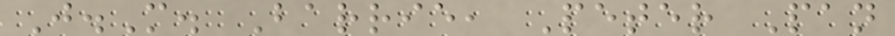J.M. Barrie, Peter Pan
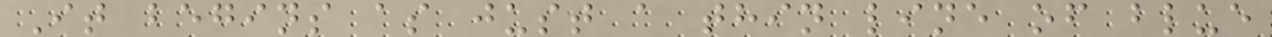It begins as just a thin line of blue
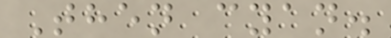Then cyan.
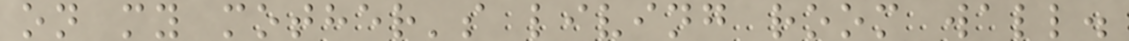on my mother's living room wall.
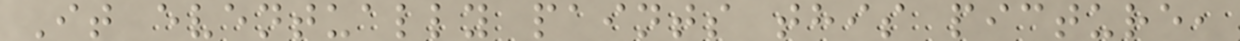It eventually paints this picture,
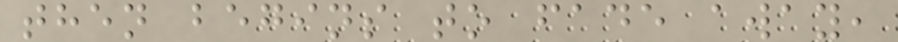then begins to fade away,
